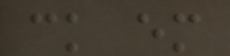ck em
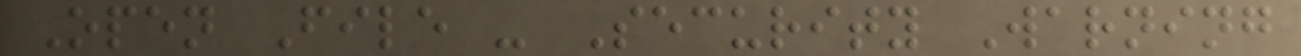Open File - Security Warning
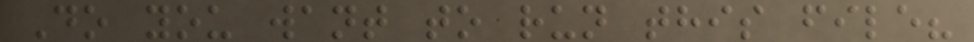Do you want to run this file?
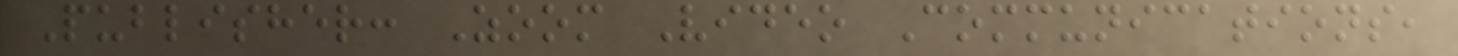Publisher: Zoom Video Communications,
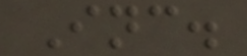Inc.
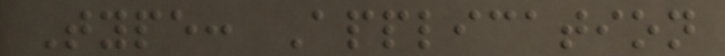Type: Application
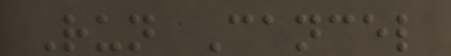Run Cancel
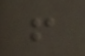!
